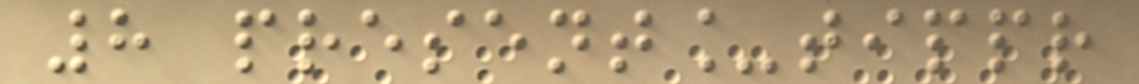8 present_tippr
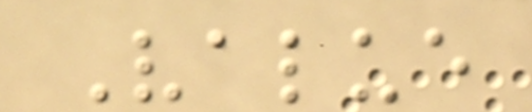Value
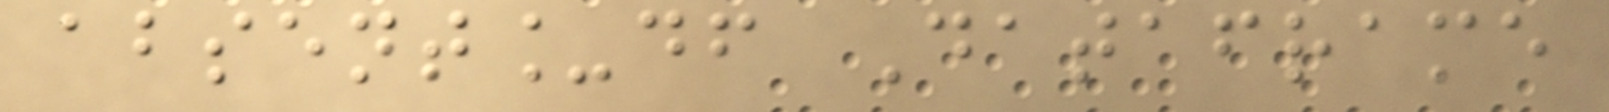absent_df Dataframe
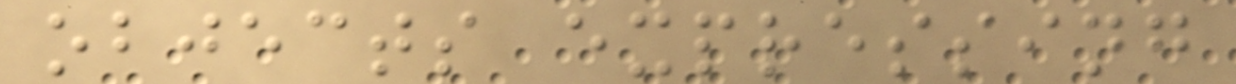objects expressing
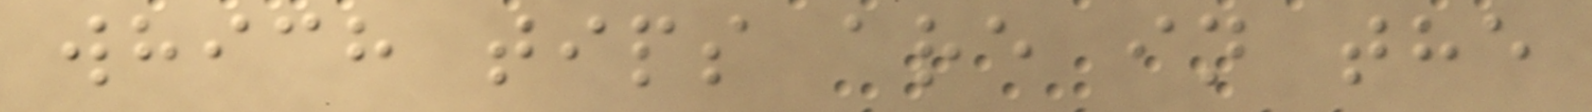which tips are in the
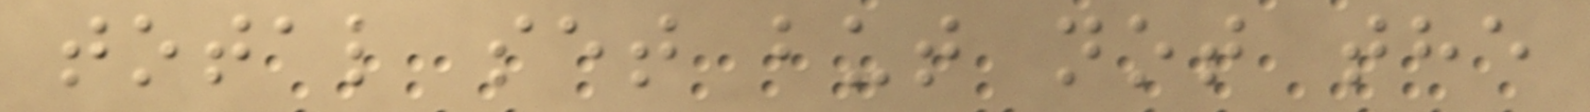total set but not the
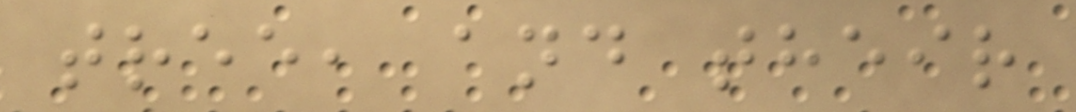tree, and their
